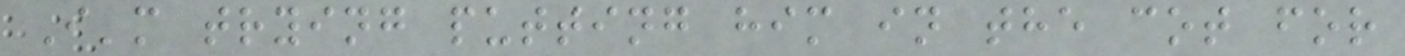I'm trying putting him in the cot for
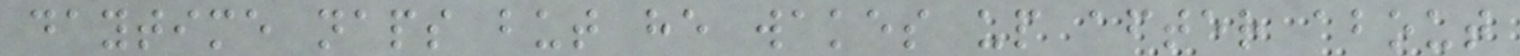daytime naps but he wakes up after about
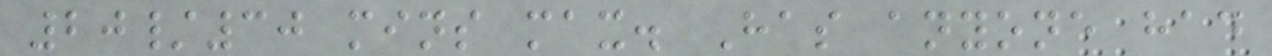20/30 mins max. Has anyone had
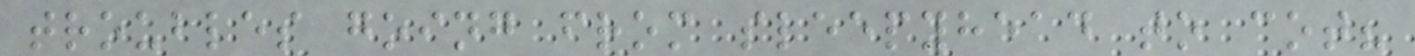troubles going from sleepyhead to cot?
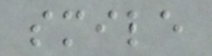smile
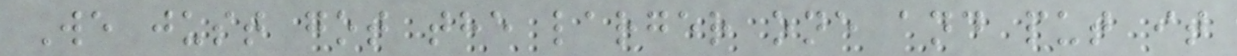We just got the larger one and put it
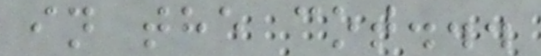in the cot...
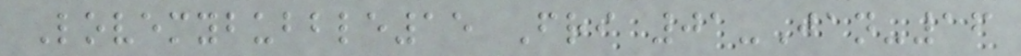Lovemybubble15 Fri 01-Jan-16
